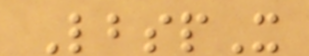LbspX
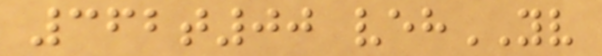362t00 vehYV
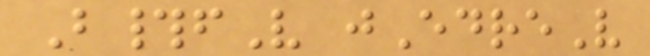B#fV jEdreV
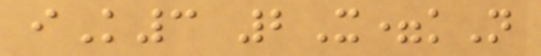iK3 2X=kN
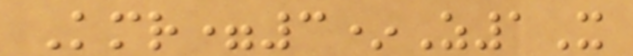Kmr=3*Z1X
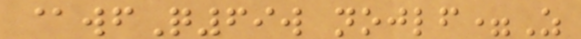@wfQ69w nojlf=Z
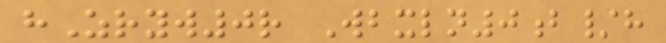hZryw0r Wbxln0b/h
